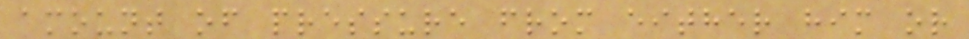amount of pressure from either him or
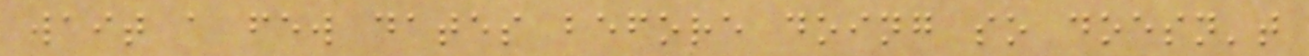wait a few dates before doing so doesn't
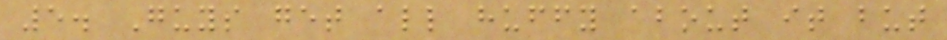5. Guys get all huffy about it but
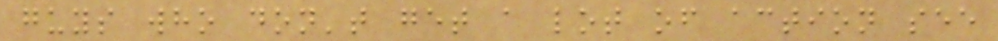guys who don't get a lot of action see
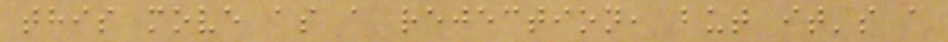this move as a rejection, but it's a
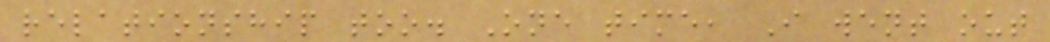relationship too. One time, I went out
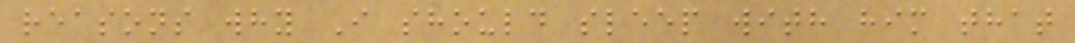reasons why I should sleep with him that
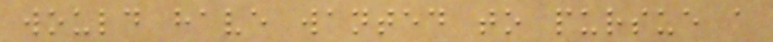would have wanted to pursue a
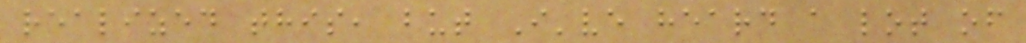realized this, but I've heard a lot of
